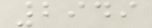2949
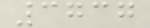3737
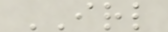IRL
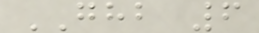GHB 6
